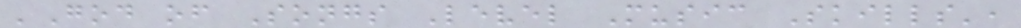'God of Songs Level Music Skills',
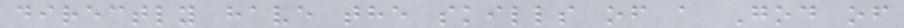directly have the skills of a God of
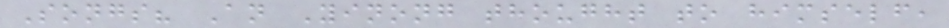Songs? An Yinong thought to himself,
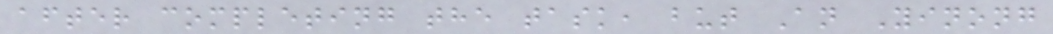after completing the task, but An Yinong
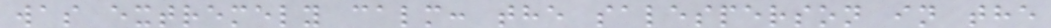was extremely calm: the salesperson in the
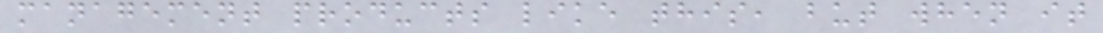management products like this, but when it
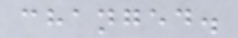changed.
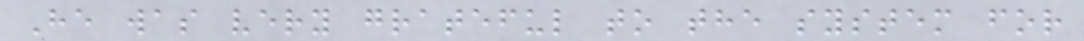He was very grateful to the system for
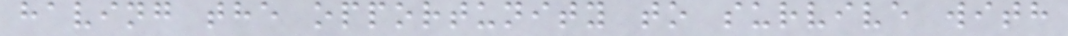having the opportunity to survive with
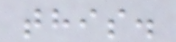this.
